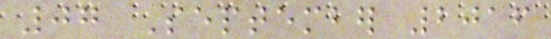07 September 2016
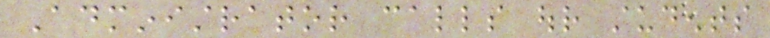Administrator calls our students
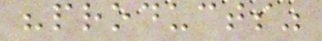"products"
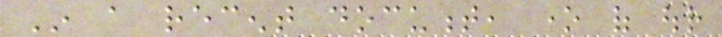In a recent document, one of our
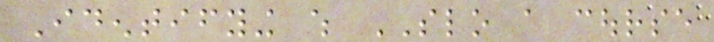Identifying which SLO a course
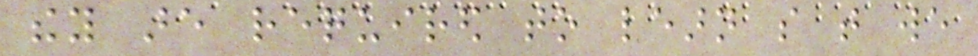they are required to learn so that we
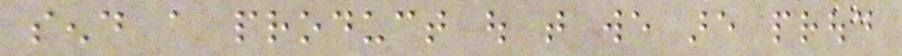send a product out that we are proud
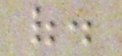of.
